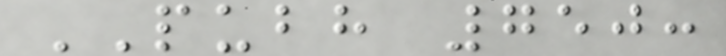PUBH 750:
